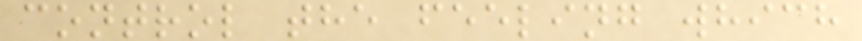control the feeling which
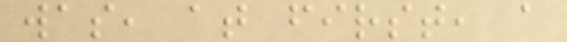was, at first, a
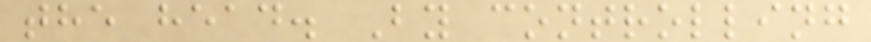the head. By controlling
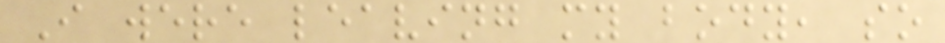I were leaving my body, so
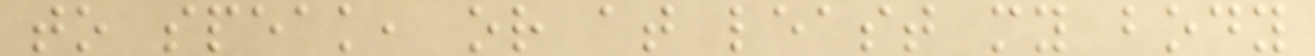to speak, or at least my body
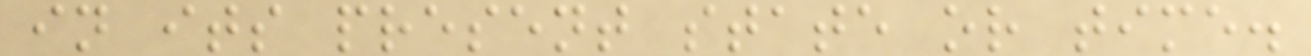in its present state or time.
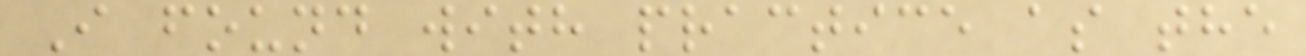I found with practice as the
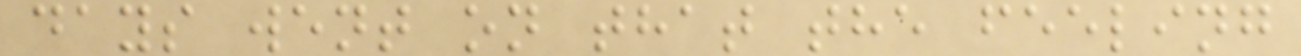days went on that the feeling
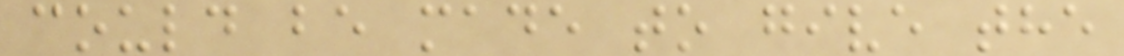could be made to give the
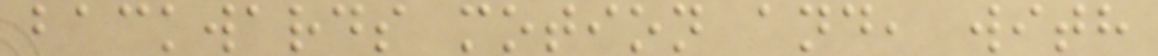backwards motion and, with
